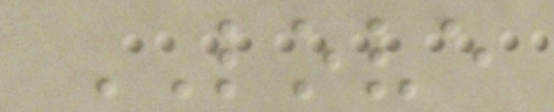LOVE
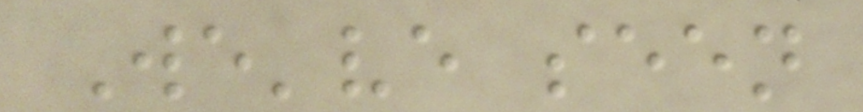We've seen
